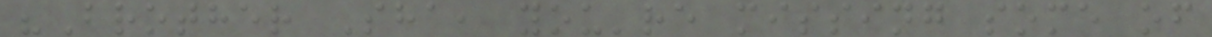"Brother Sha, you're missing some of
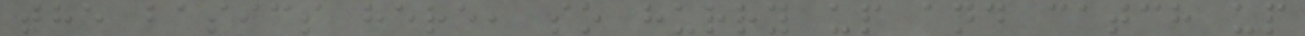the basics here, so hurry up and catch up
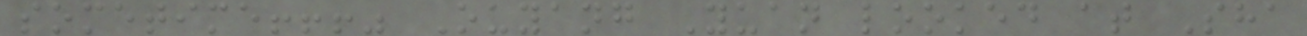sometime!!!" Ouyang Yuan looked at Sha
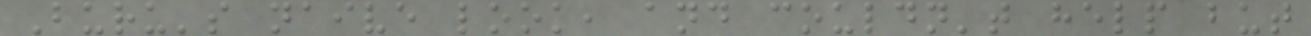Buru's naive look, and couldn't help but
